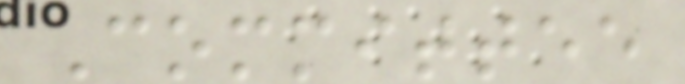Committee
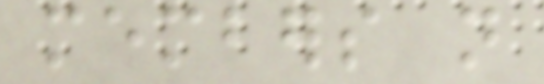members not
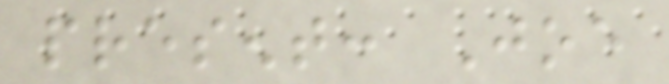present: Joe
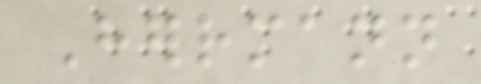Herrmann
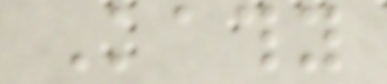Kathy
